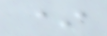*
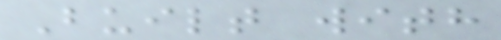Built with
